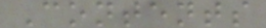Contents
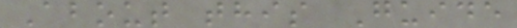About this Guide
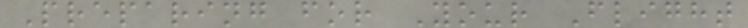Preparing for Your Flight
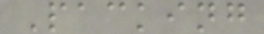Packing
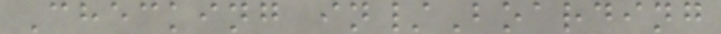Checking in/Boarding
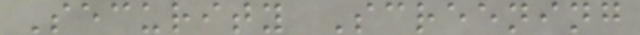Security Screening
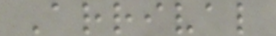Arrival
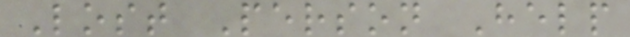Lost Person Help
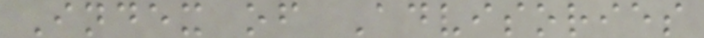Index of Advisories
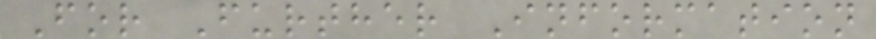For Further Information
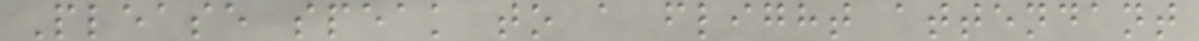Please speak to a flight attendant
